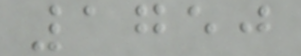1750
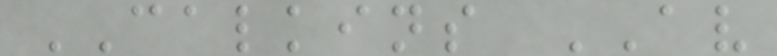CALKINS AV
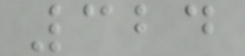324
